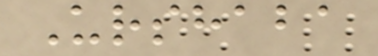Urshaba
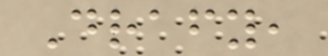Drafy,
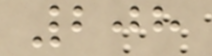208
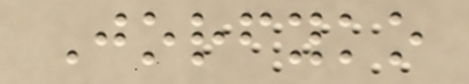Jorfyko
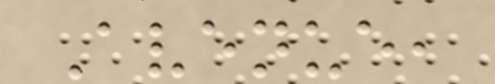Avenue,
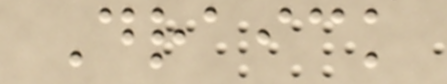Draick
